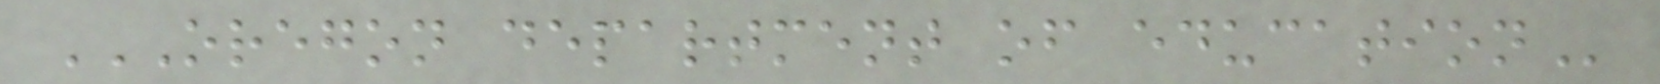OREGON DEPARTMENT OF EDUCATION
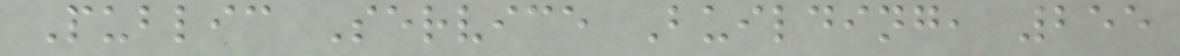Public Service Building, 255
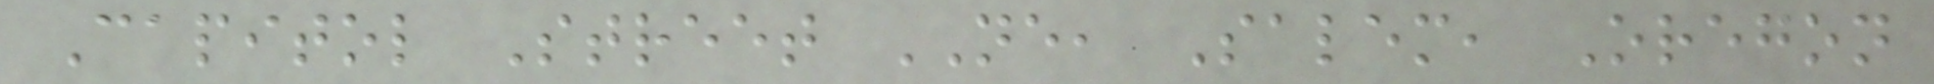Capitol Street NE, Salem, Oregon
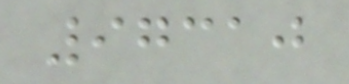97310
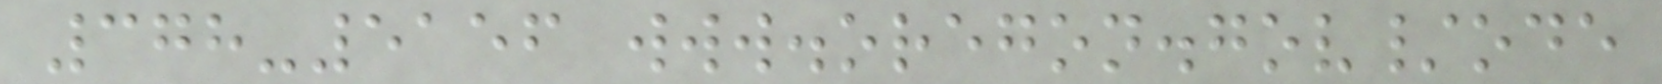378-5156 www.oregon.gov/ode
